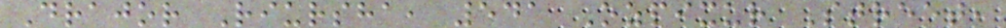Drajor Riursha, 541 Ozpixur Street,
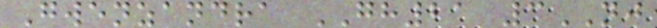Gwenzandra GH21 3NJ
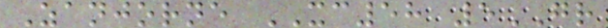Zanjorne XC58 5GR
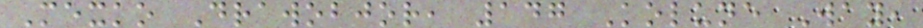Mexko Drawobjor, 147 Kolune Way,
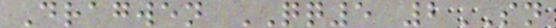Dragwen QQ5 2SN
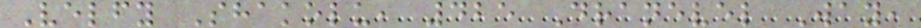Velfy Shakolu, 425 Dranevel Way,
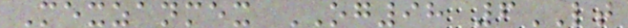Mexzanmex OG98 6LT
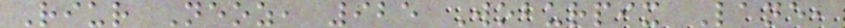Riur Neoz, 925 Woburpix Lane,
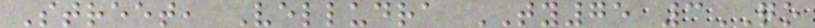Street, Velludra TY75 3QO
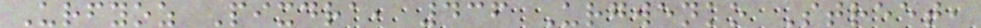Urfyoz Pixdra, 436 Urgwenko Street,
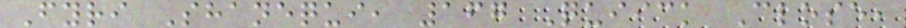Fyri Shanequi, 167 Quiick Close,
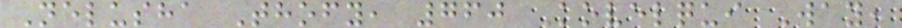Nelusha Thofy, 760 Kovelqui Way,
